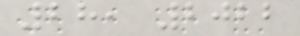28, 2022
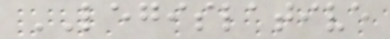LEGISLATIVE
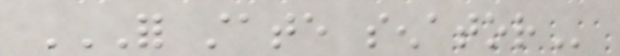FOR STATE SENATOR
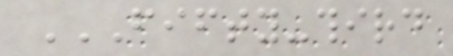FIFTY-THIRD
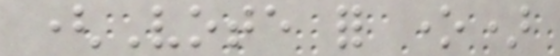(Vote for one)
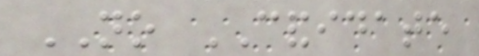NO CANDIDATE
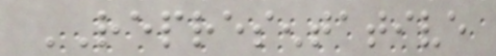REPRESENTATIVE
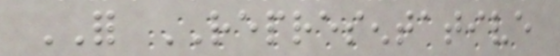FOR REPRESENTATIVE
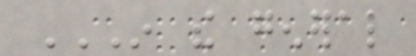IN THE GENERAL
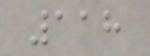118
